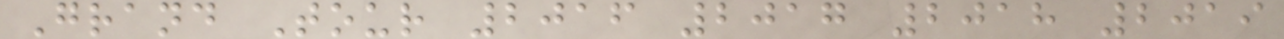Grand Tour 2016 2017 2018 2019
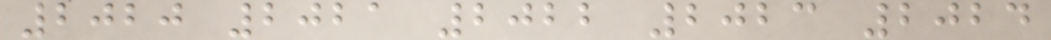2020 2021 2022 2023 2024
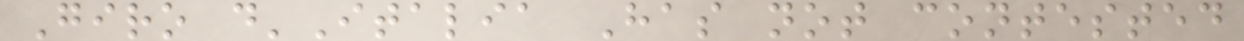Giro d'Italia Has not contested
